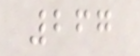267
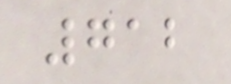712
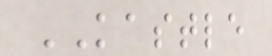KASTLE
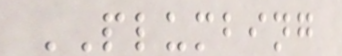PLUMBING
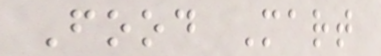Food Mart
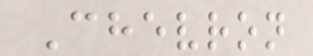Chevron
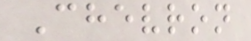Chevron
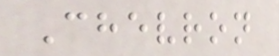Chevron
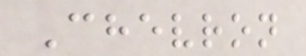Chevron
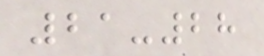21-28
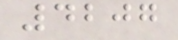4207
